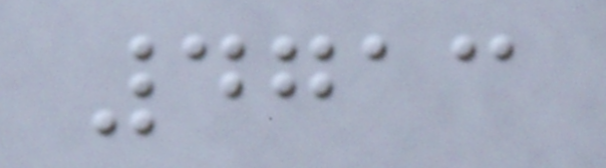4713
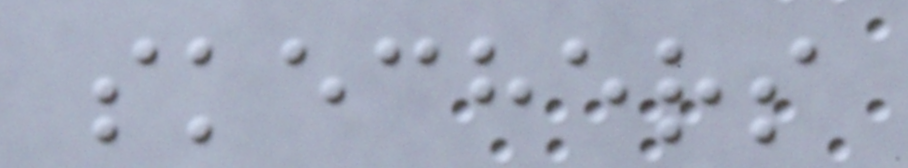skechers
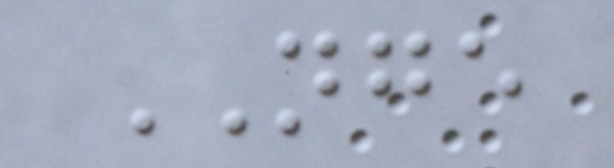NGE
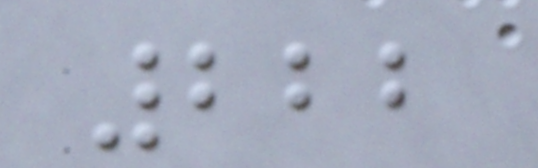222
